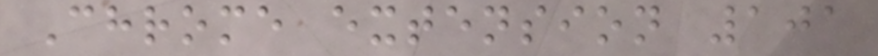Chrome extension 101
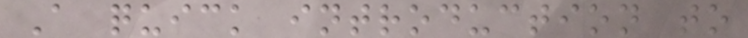A quick introduction to
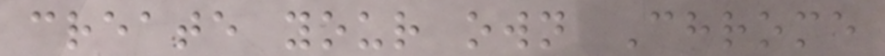create your own Chrome
